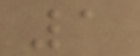1
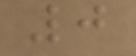0
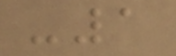-1
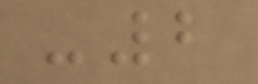-2
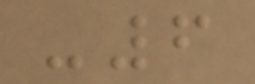-6
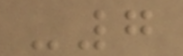-7
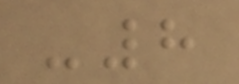-8
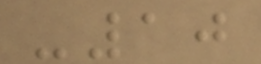-10
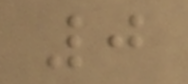0
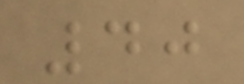40
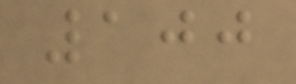100
